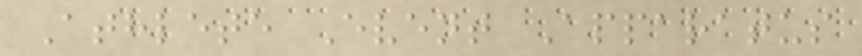Athlete Event Apparatus
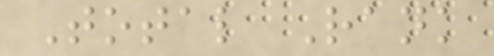Total Rank
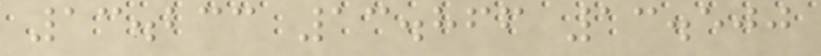13.233 13.866 13.500
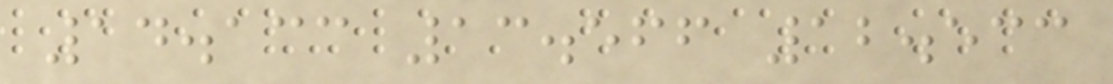14.133 13.566 12.533
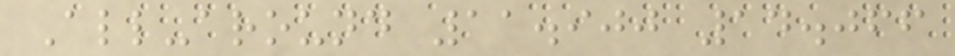All-around 11.900 14.066
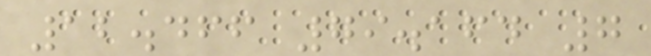12.466 79.164 7
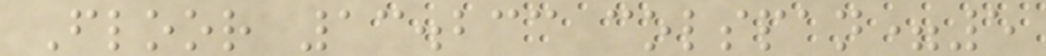Floor 13.233 colspan=5
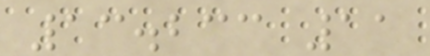13.233 11
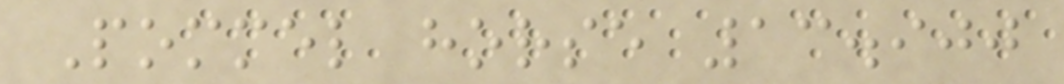Pommel horse 13.900
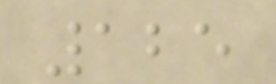125
